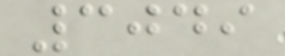3049
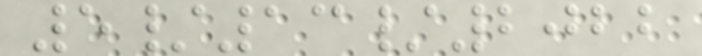5/13/2022
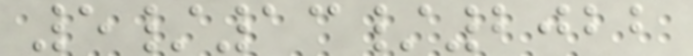5/13/2022
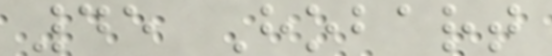45 Hobart
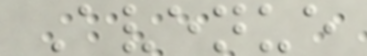Avenue
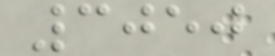3050
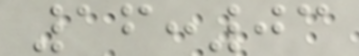16:03
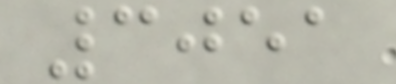3051
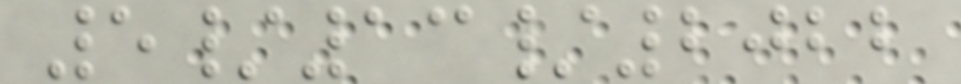5/13/2022
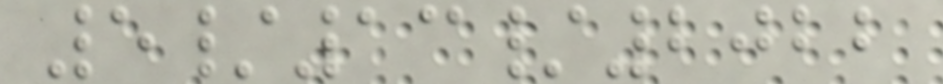5/13/2022
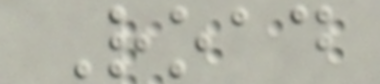Road
